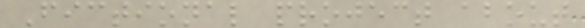Fictional project about
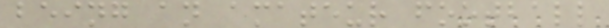being an amateur football
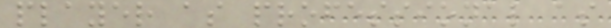player as professional as
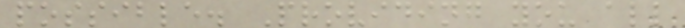possible. Providing you all
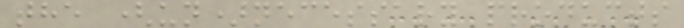the (un)necessary products
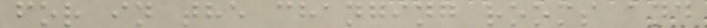for in the changing rooms and
